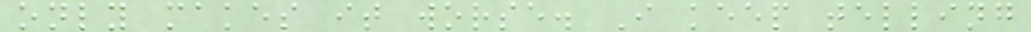only makes it worse. I keep telling
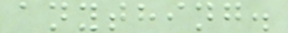anything.
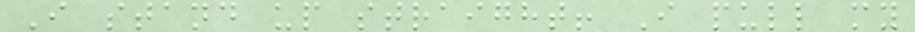I stand up straight! I pull my
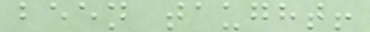been taught!
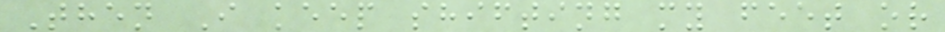Then I keep shifting my feet or
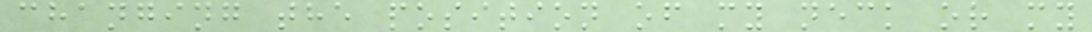changing the position of my neck or my
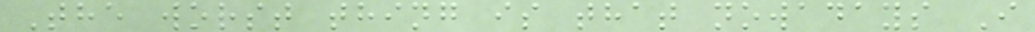The worst thing is that nowadays I
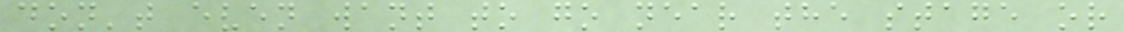don't even want to go near the stage or
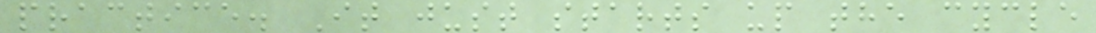practice. It just starts up the cycle
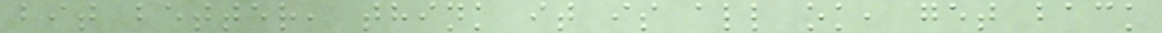bit better, think it is all ok, get back
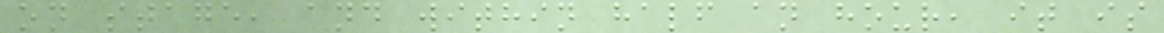on stage, and within half an hour, it is
